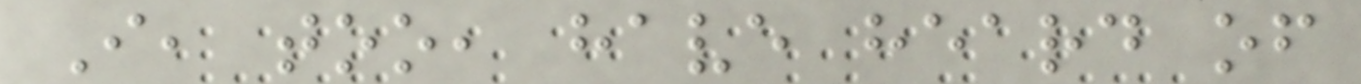I, too, have heard of
